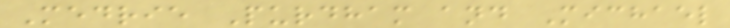Medrie Purdham and Michael
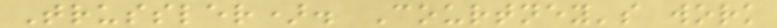Trussler). Courtney's work
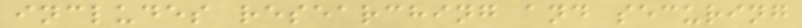includes researching and securing
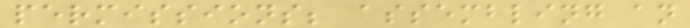permissions; assembling an
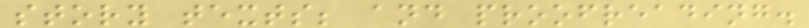story texts; and proofreading.
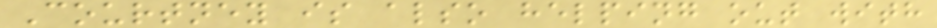Courtney is also helping out with
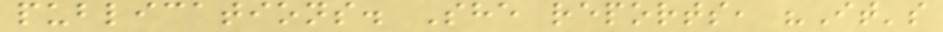publications. She reports, "It's
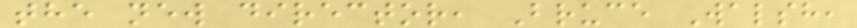the new director, Bruce Walsh,
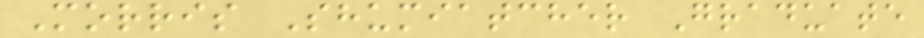Morris Shumiatcher Graduate
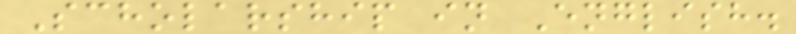Scholarship in English.
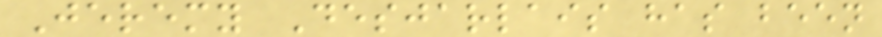Jeremy Desjarlais has been
